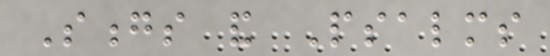Songs and Psalms
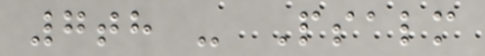7th - Psalm
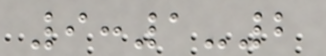9:1-2
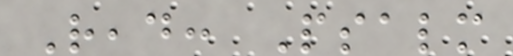Read: Psalm
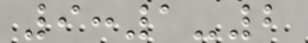9:1-2
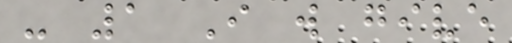- 1 I will give
